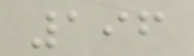196
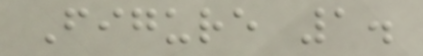Figure 1.
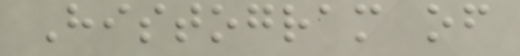Histogram of
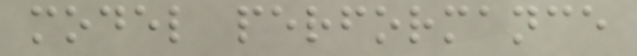model performance
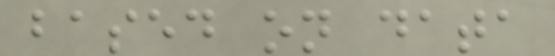based on data
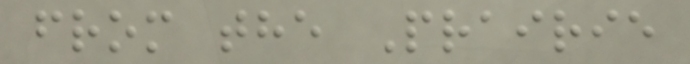from the Prairie
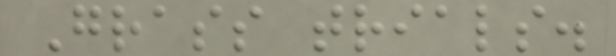Grass trials.
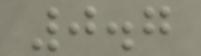0.7
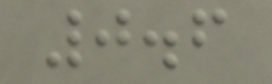0.6
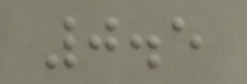0.5
